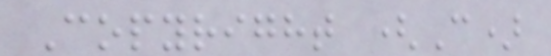Copyright (C)
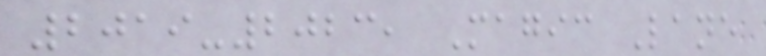2019-2023, Magic Lane
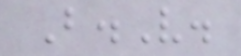B.V.
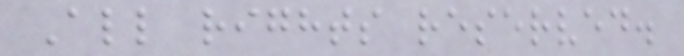All rights reserved.
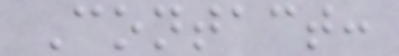Contact:
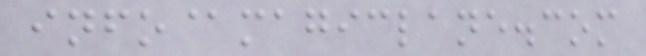info@magiclane.com
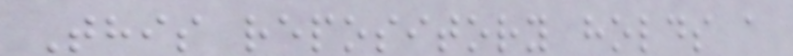This repository holds a
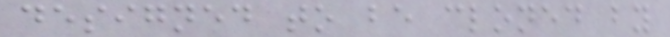designed to be cloned by
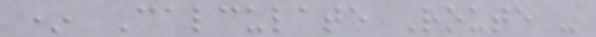* Calculate Route -
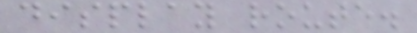display route.
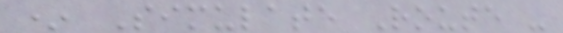* Simulate Route -
